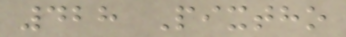428 Pixtho
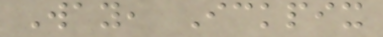Way, Ickpix
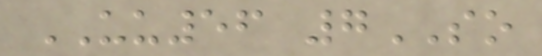UU56 7SO
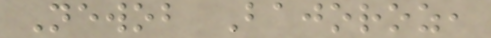Newob Bajoroz,
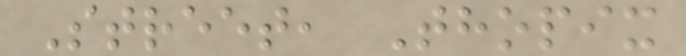Street, Thopix
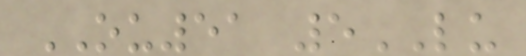OU51 5LU
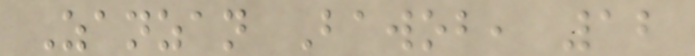Zanzan Bawob, 12
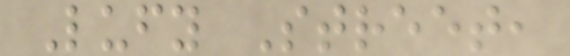Lufy Street,
